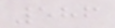586
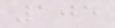105
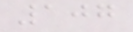107
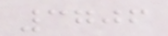3706
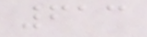613
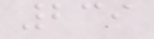239
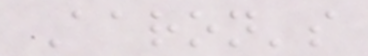Aaron's
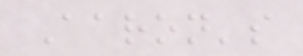Aaron's
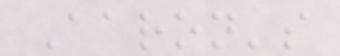Aaron's
